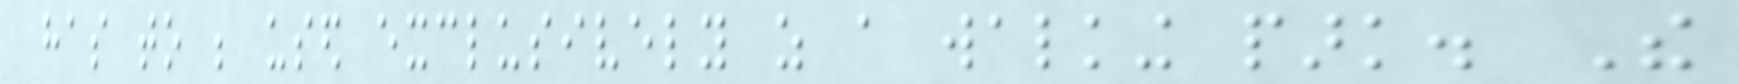has to be used exclusively as a walking park. The
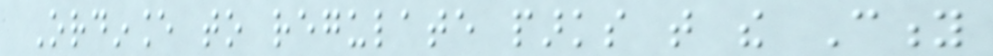Ordinance to regulate parks that the City
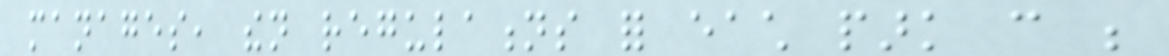manages, then regulations for each park can be
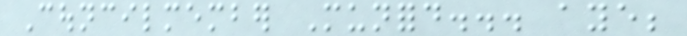Councilmember Munford... aye;
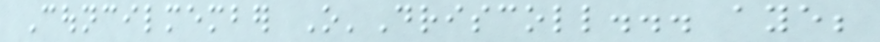Councilmember O'Driscoll... aye;
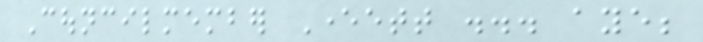Councilmember Everett ... aye;
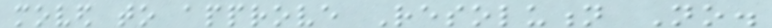moved to approve Resolution No.
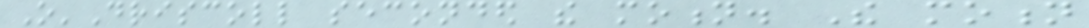O'Driscoll seconded the motion. The motion
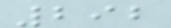292
